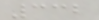332
